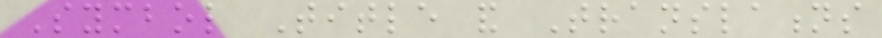Symbol Title and Translations
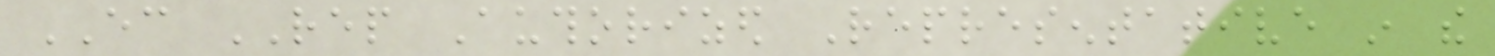EC REP Authorized Representative in the
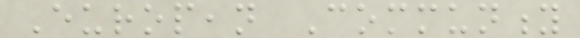European Community
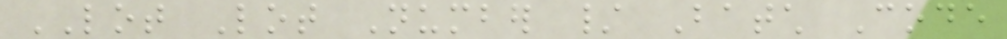LOT Lot Number / Batch Code
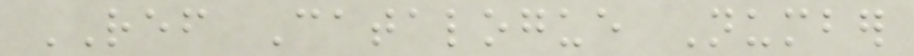REF Catalogue Number
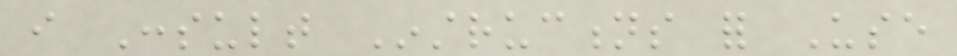i Consult Instructions for Use
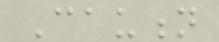Caution
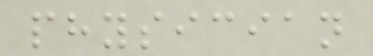physician
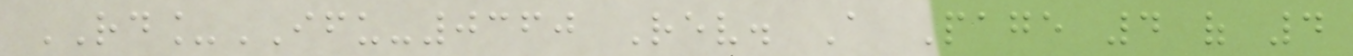RD_IFU-0360 Rev. A Page 4 of 4
